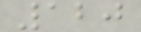120
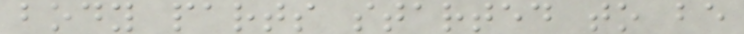body parts started to be
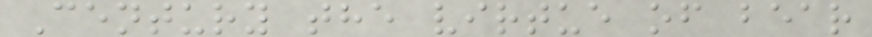Century the virtue of bear
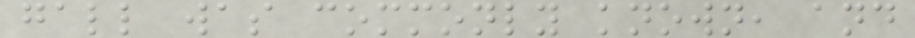gall was commonly known, and
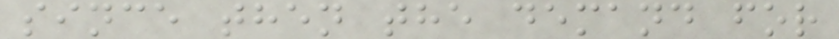since then the demand for
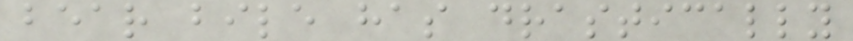bear bile has drastically
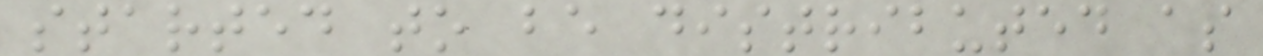started to be distributed as
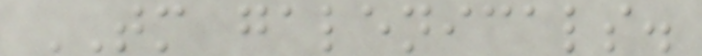TM galenicals.
